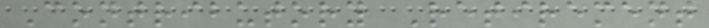Contributory Retirement
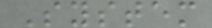System
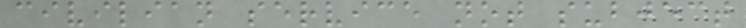civilian service not subject
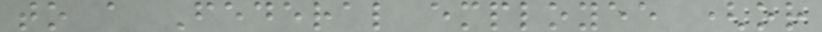to a Federal employee (or
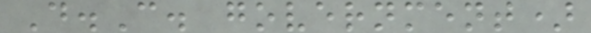D.C. government)
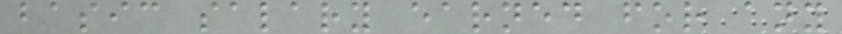basic salary earned for any
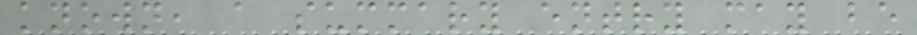known, a summary entry may be
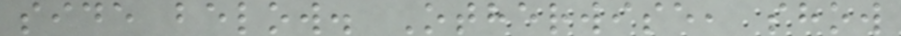side below. Otherwise, show
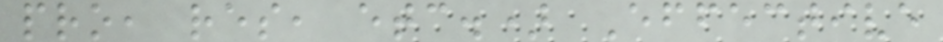pro, res, etc.) Effective
